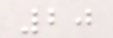20
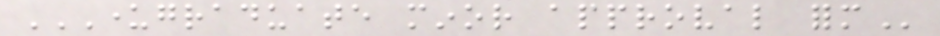UNDERGRADUATE MINOR APPROVAL FORM
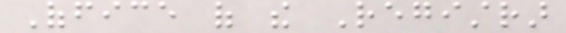Office of the Registrar
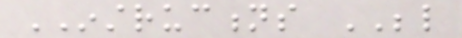INSTRUCTIONS BELOW
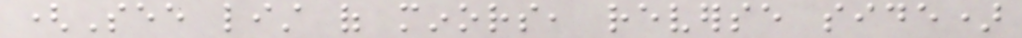(See list of minors, reverse side)
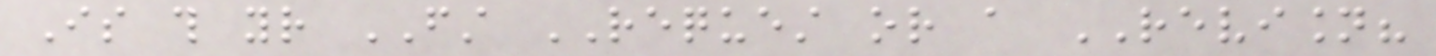Is this your FIRST REQUEST or a REVISION?
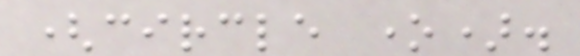(circle one).
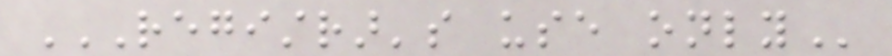REGISTRAR'S USE ONLY
